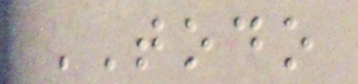TODO
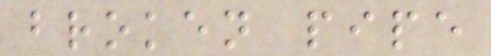broken pipe
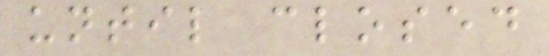until closed
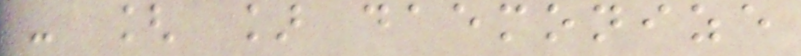- [ ] daemonize
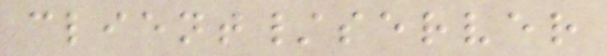client/server
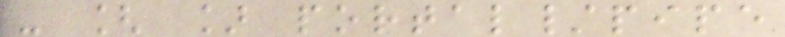- [ ] portal/pipe
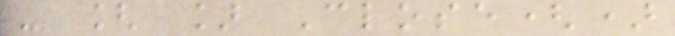- [ ] Close()
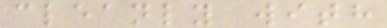cleanly with
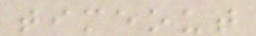timeout
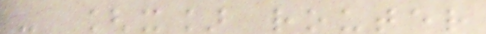- [x] router
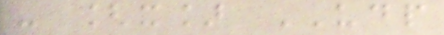- [x] UDP
